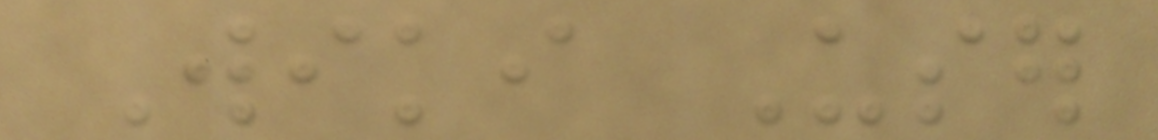Wiki User
